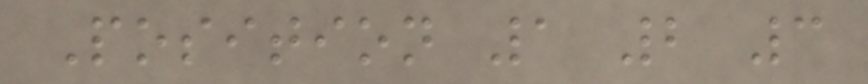Position 1 2 3
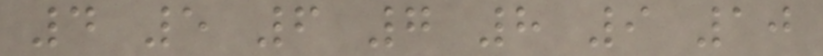4 5 6 7 8 9 10
